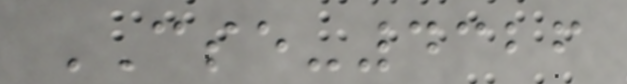CSE-4326
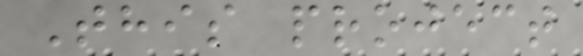This project
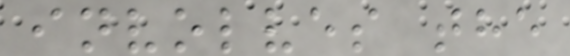involves the
